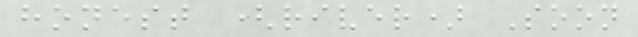honest (river) Soon
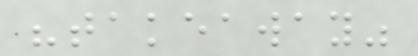"takeaway"
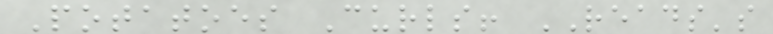Potatoes Curls! READS's
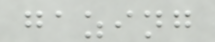gazing
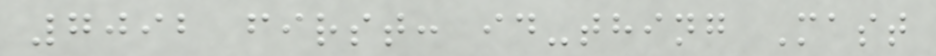7092 first: id-thing Mast
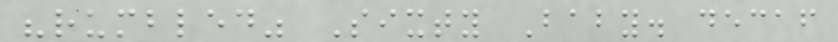"rumbled" Sixty Baby. decaf
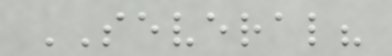SEVERAL?
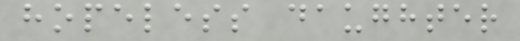hopeless daughter
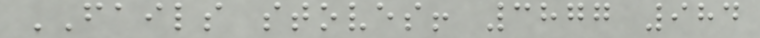FAILS stoves! 3877 984
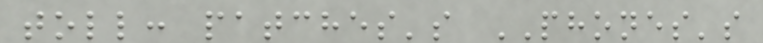toll: patches's PHONES's
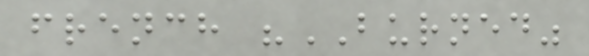french "BURNED"
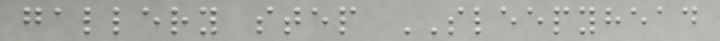gallery step SLEEPYHEAD
